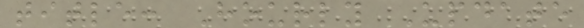title: Hourly Update
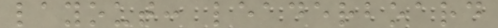layout: leaderboard
